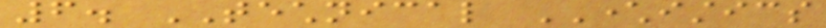6. TECHNICAL CHARACTERISTICS
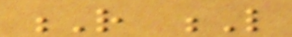R L
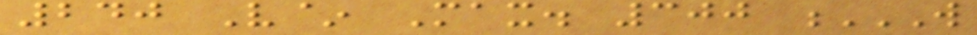240 V~ Max. 300 W
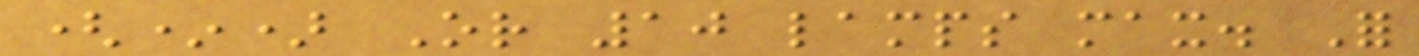(*) Or 10 lamps max. For
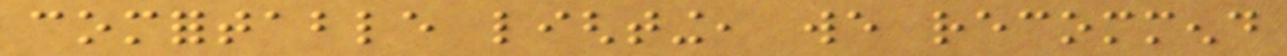comfortable lighting, we recommend
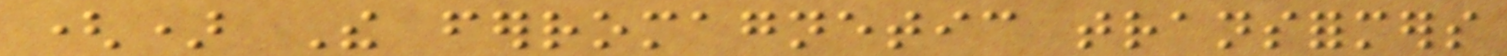() The ferromagnetic transformers
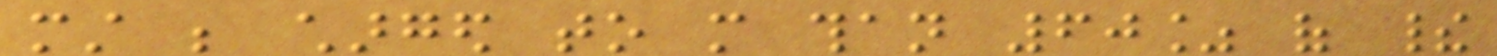must be charged to more than 60% of their
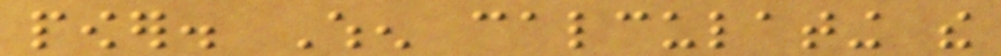power. When calculating the
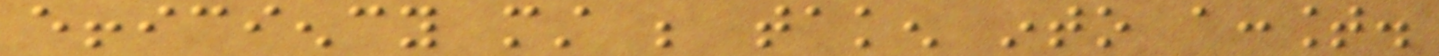efficiency must be taken into account.
